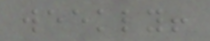weekly!
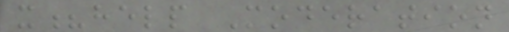x?help Moderation
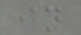in
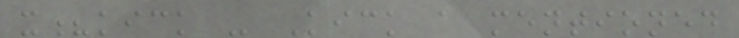x?kick - Kick a mentioned
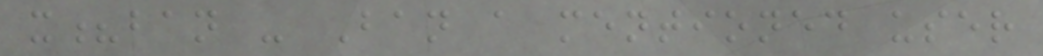x?ban - Ban a mentioned user
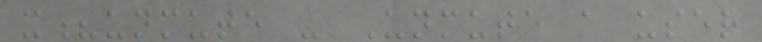x?unmute - Unmute a user
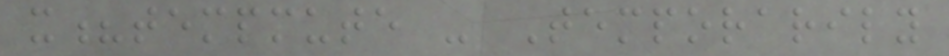x?tempmute - Temporarily
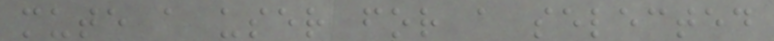mute a user for a selected
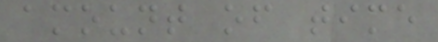amount of time
